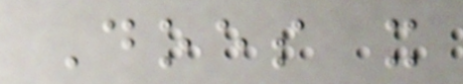Does it
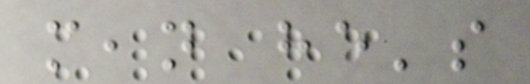mean he's
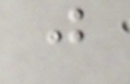just
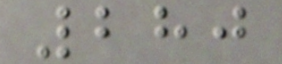280
